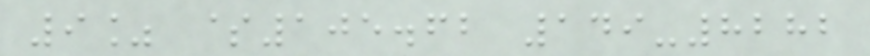9% $105.62 149-8282
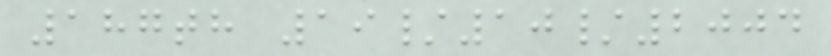187th 19/10/2004
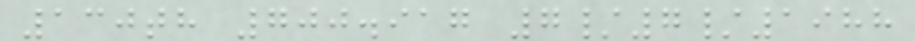130th 700.917 7/7/1988
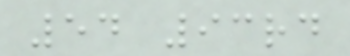54 93rd
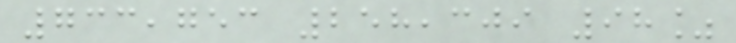733,753 258,309 98%
